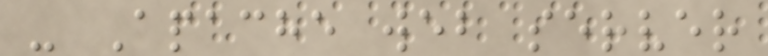- Apache web server
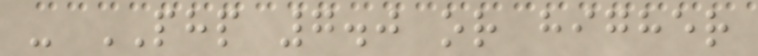- PHP 7.0 or higher
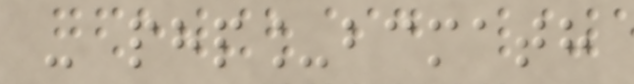- php_bcmath
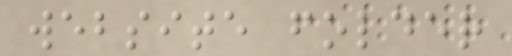website folder
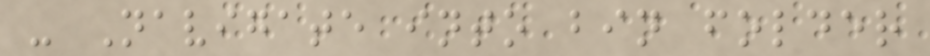- Navigate into bin folder
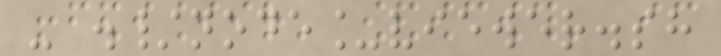- ./node_viewer.sh
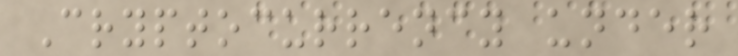Cryptocurrency under
